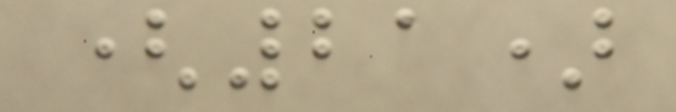(21)
